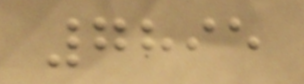7895
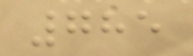785
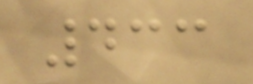433
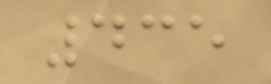435
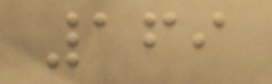169
